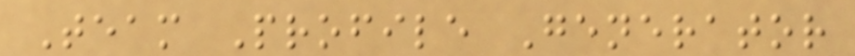Team Profile Generator
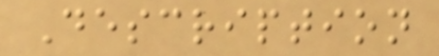Description
